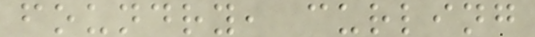foundry, curling
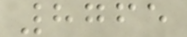8765
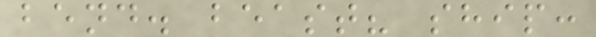bend. beast? ship:
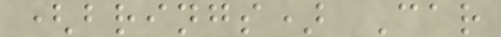(brings) Car
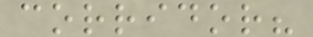corridor?
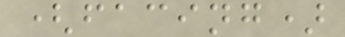(facing)
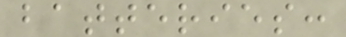batteries:
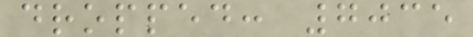dropped: 7035
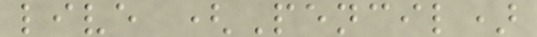live (Pencil)
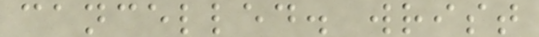cancelled. wrist
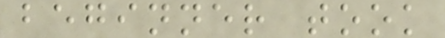beginner took
